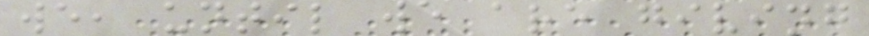we, until we are giving
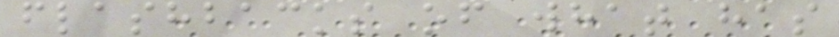flashbacks of what has
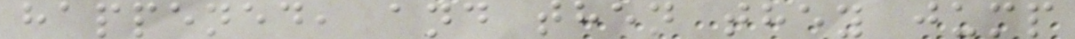happened, and then they jump
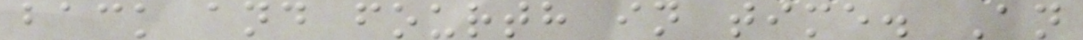back and fourth in time. An
